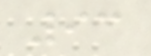93
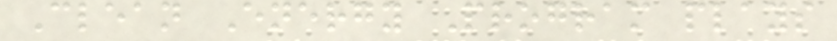Clean Energy Program plays
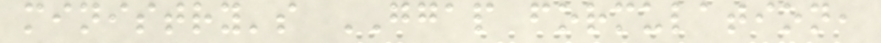ministry's GGAP formulation,
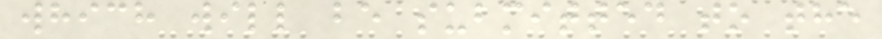which will be submitted to the
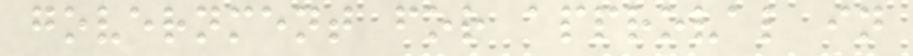government for approval in
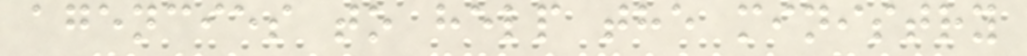agencies to help the ministry
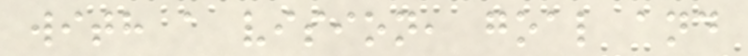with a vision, goal and
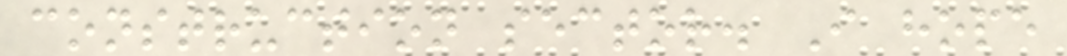construction sector. I hope
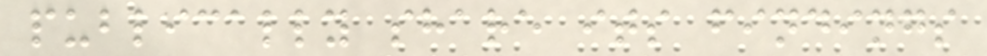publically share its findings
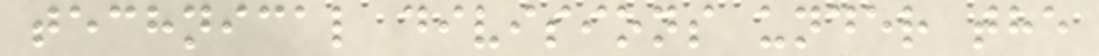technical divisions under the
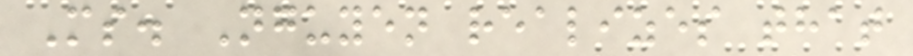Ms. Nguyen realizes that
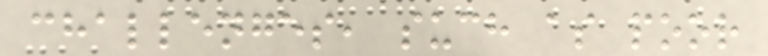challenges, such as poor
